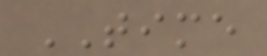TIME
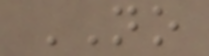NO
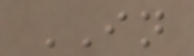IN
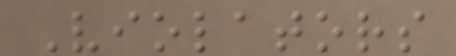Violators
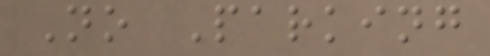No Parking
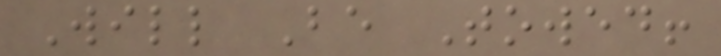Will Be Towed!
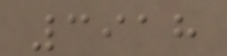3918
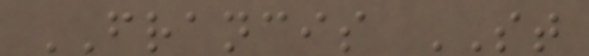FRANCIS ST
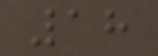18
